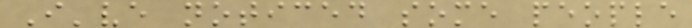I've noticed some people
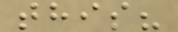this?
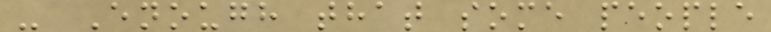- Enough that some people
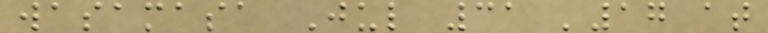wasamasa Jul 31 '17 at
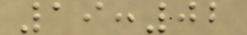19:02
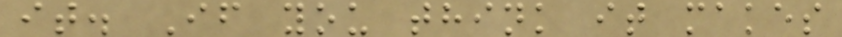it. If you think it makes
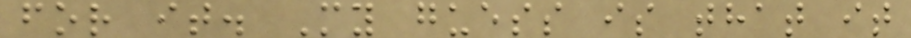for it. My guess is that it
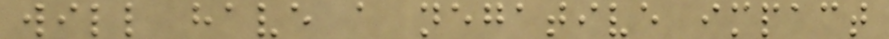will have a negative impact
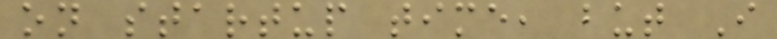on startup time, but I
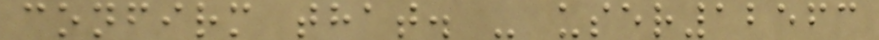confirm that. - user12563
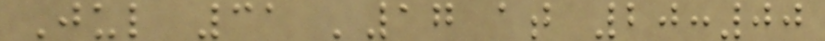Jul 31 '17 at 20:00
